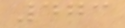473
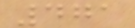471
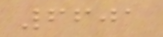6601
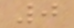0
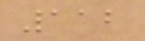112
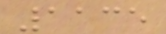1135
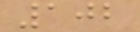102
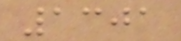1301
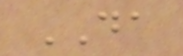DA
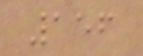156
